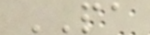PA
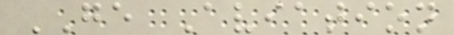GE Aviation
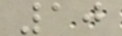10
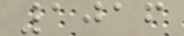1016
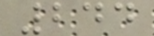244
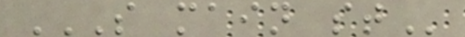S MAIN ST
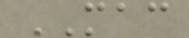MAC
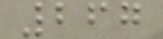267
